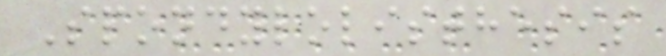Spondylolisthesis
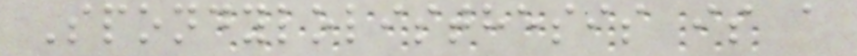Spondylolisthesis is a
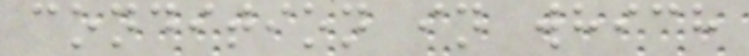condition in which
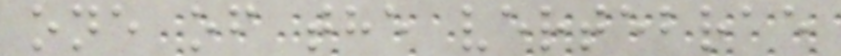one of the vertebrae
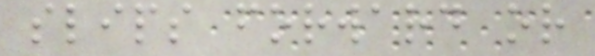slips forward or
